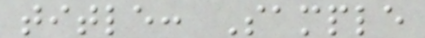title: Sample
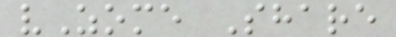vZome Share
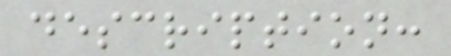description:
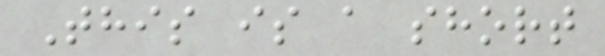This is a short
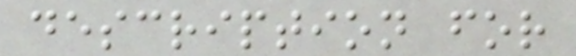description for
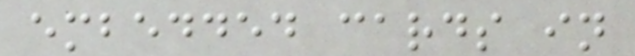embedded cards in
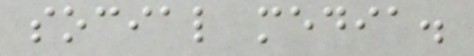social media.
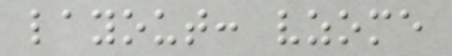layout: vzome
